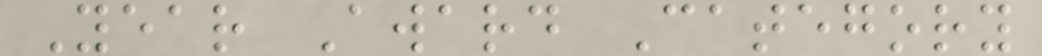Year Award Category
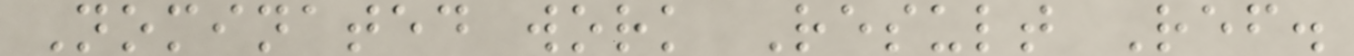Nominated work Result Ref.
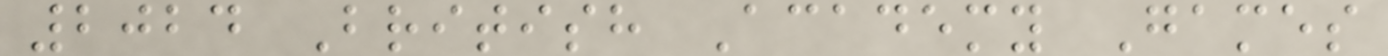2024 British Academy Games
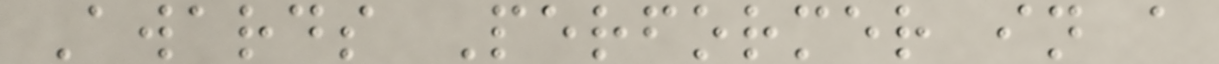Awards Performer in a
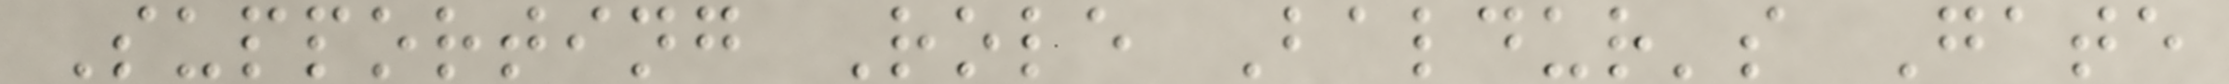Supporting Role Baldur's Gate
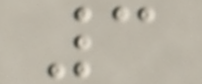3
